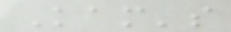Kam's
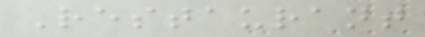Restaurant
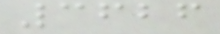3626
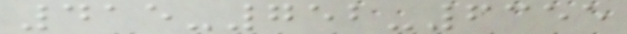415-752-6355
